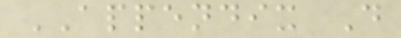APPENDIX D
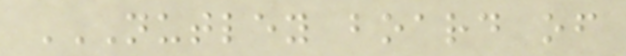NUTLEY BOARD OF
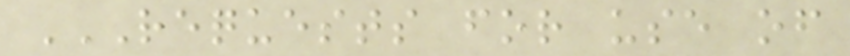REQUESTS FOR USE OF
